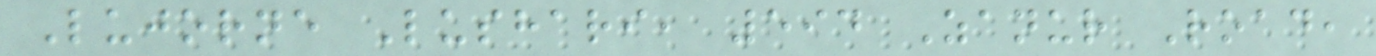Lujorne Lushari, 594 Zanur Road,
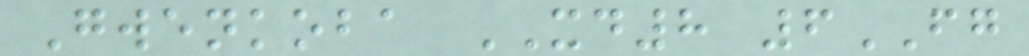Gwenkoba XD8 6FG
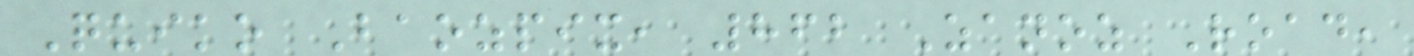Quiko Baozpix, 862 Zanoz Road,
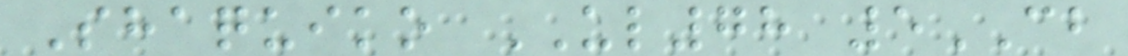Shaquiko UL78 5CB
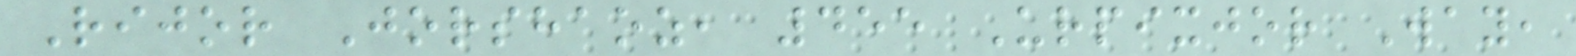Rijor Jorshaoz, 455 Urpixjor Way,
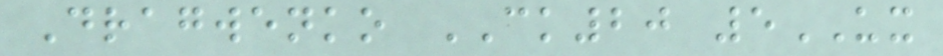Dragwenko CK20 5UX
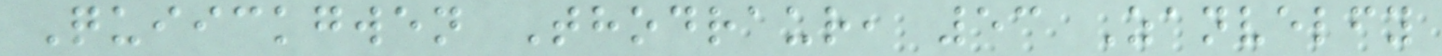Quiickgwen Thodraur, 53 Zanvelfy
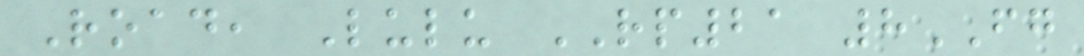Road, Lulu RP21 8FG
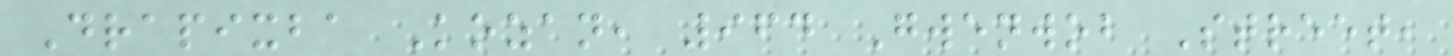Drapixba Kozan, 964 Gwenwob Street,
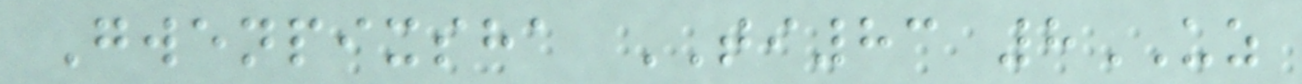Gwenpixsha TI83 8UZ
